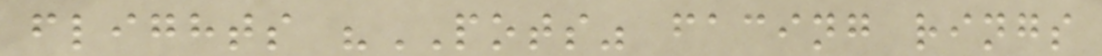flights "POTS" facing rings
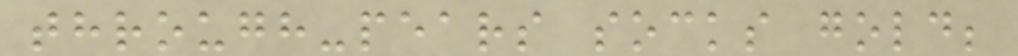through-pears socks gold;
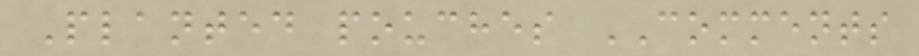Planted pouches COMMENTS
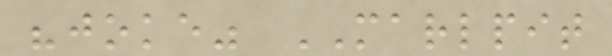"joke" MARLPIT
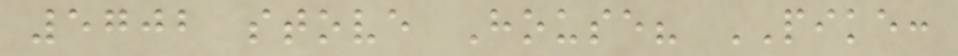5702 stove House? PIKE:
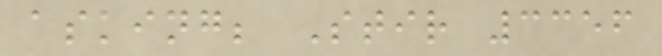asking; Stir 3356
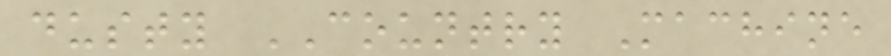dusty COUNTRY Machine
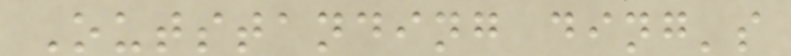Outstanding ding's
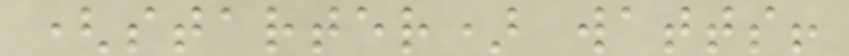(starter) watts!
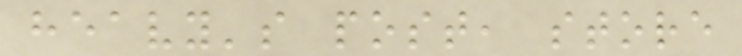heavy's post, store
